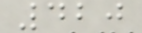420
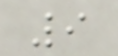9
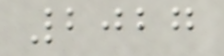2027
